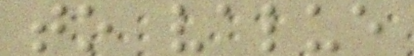to value
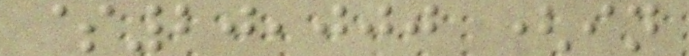$20,000 (in
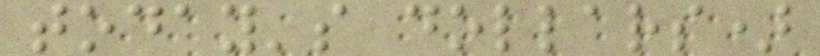today's dollars)
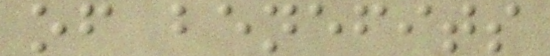of benefits
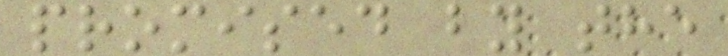promised by the
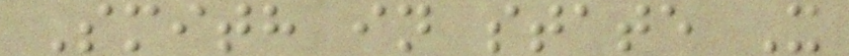Smith in state X
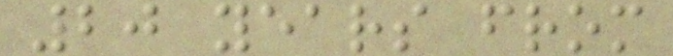20 years from
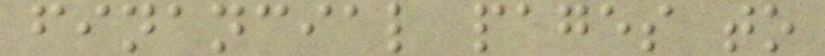financial pages to
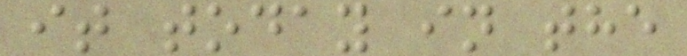it today in the
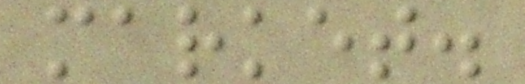market.
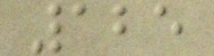125
